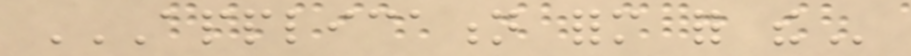APPLICATION FORM FOR THE
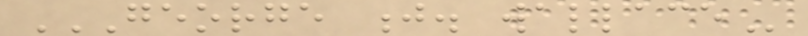GEORGE J. WALLACE
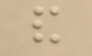and
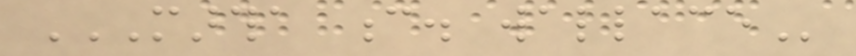MARTHA C. WALLACE
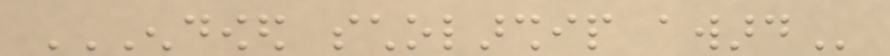ENDOWED SCHOLARSHIP AWARD
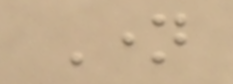Name
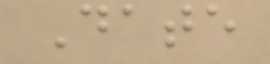Date
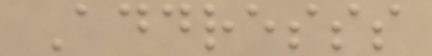Addresss
